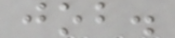job.
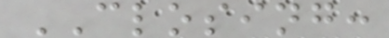CLOSING:
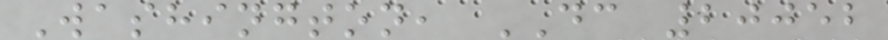Washington, DC 20052
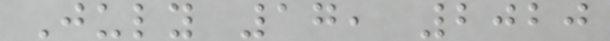July 17, 2020
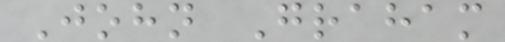John Graham
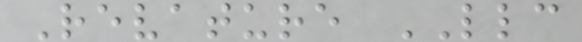Revature LLC
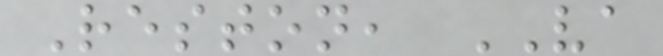Reston, VA
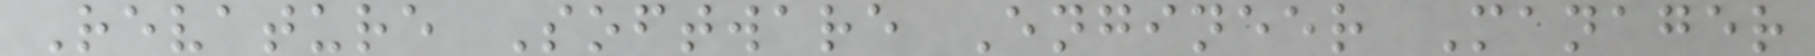Revature Software Engineer Manager
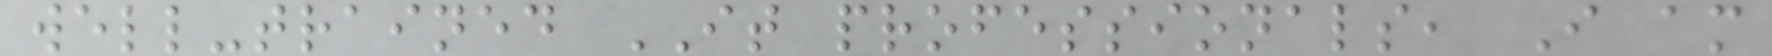well-trained IT professionals, I am
